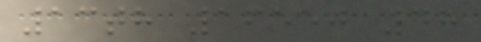13th 16550 48
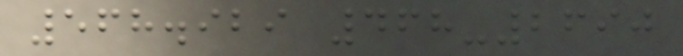568.929 468-2690
